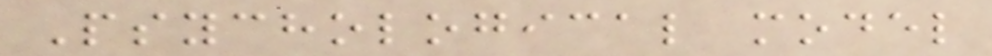Psychological model
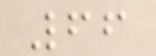66
